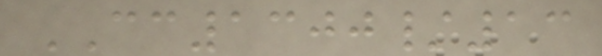CC1300/13
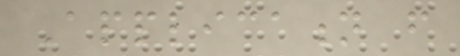Application from
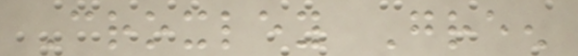Croxley Green
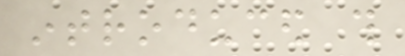introduced this
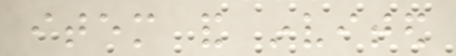item and invited
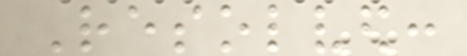Resolved:
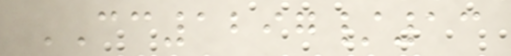CC1297/13
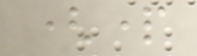(part
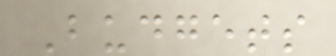Budgets
